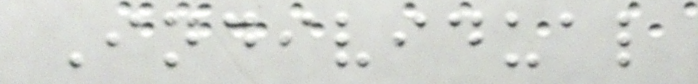Individual
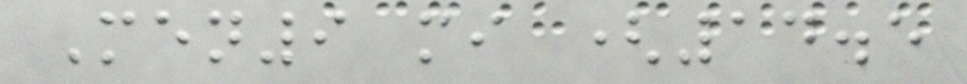Men9 mi (14.5
